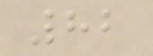82
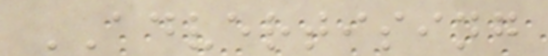ADVERTISING
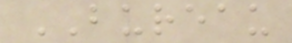BUREAU
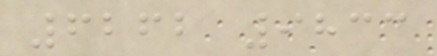6262 9833
